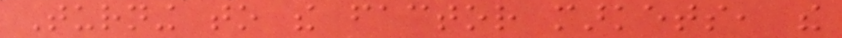Turning to the factor markets, the
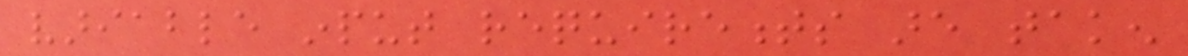variable input requirements are taken
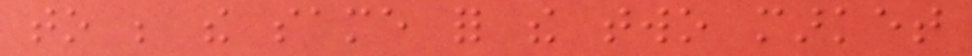to be the same for the two market
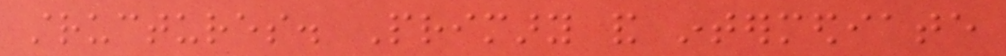structures. Primary and intermediate
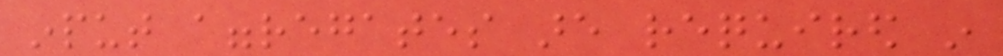input aggregates are required in
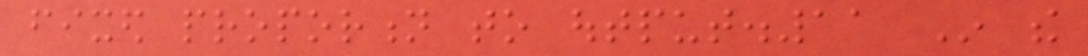fixed proportion to output.11 In the
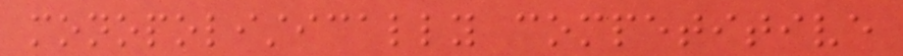monopolistically competitive
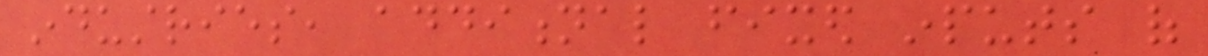industries, additional fixed inputs of
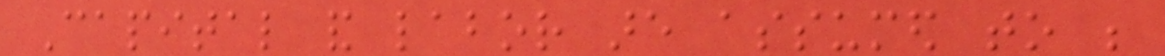Capital and labor are assumed to be
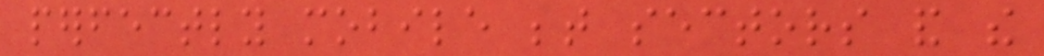perfectly mobile between sectors and the
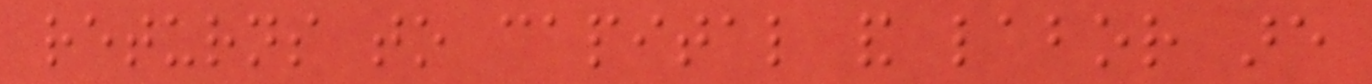returns to capital and labor are
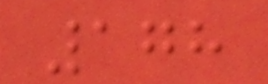178
